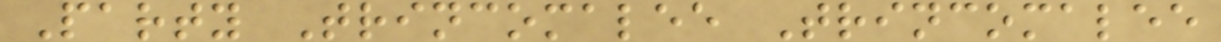Party Trincomalee Trincomalee
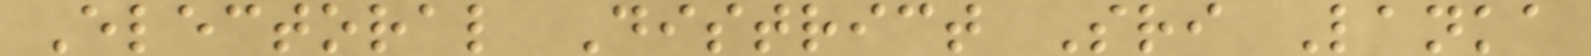Electoral District Sri Lanka
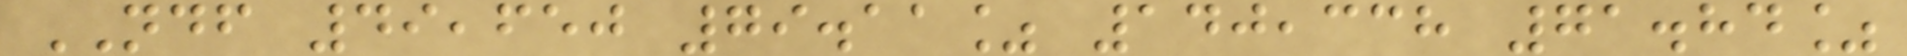NDF 49,650 79.11% 140,338 71.84%
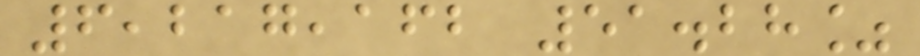6,217,162 51.28%
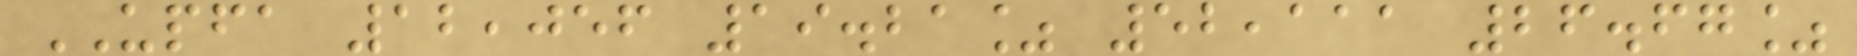UPFA 12,056 19.21% 52,111 26.67%
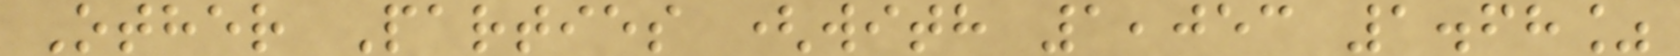Other Parties (with 1,053 1.68%
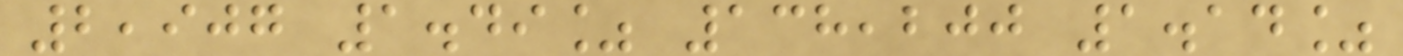2,907 1.49% 138,200 1.14%
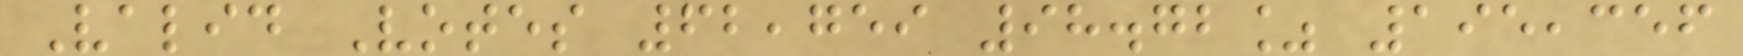Valid Votes 62,759 98.72% 195,356
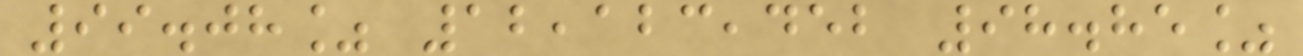99.08% 12,123,452 98.85%
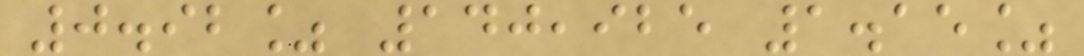0.92% 140,925 1.15%
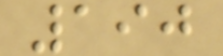190
